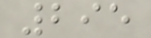295
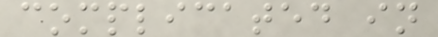complicated in
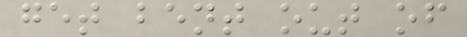get bent out of
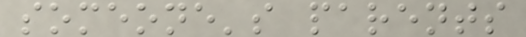someone's parents
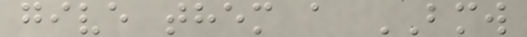give them a BMW
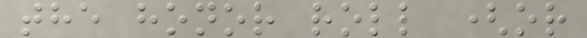the honor roll (or
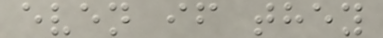even if they
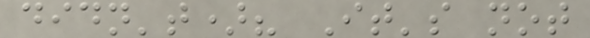didn't)? It's not
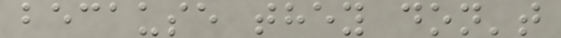because they don't
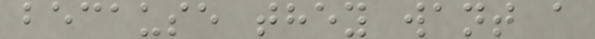because they want a
